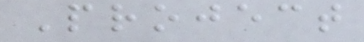Project
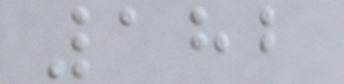182
